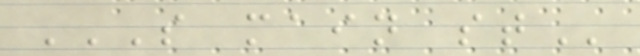S MAIN ST
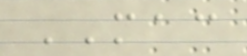MAC
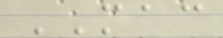MAC
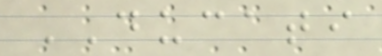DUCATI
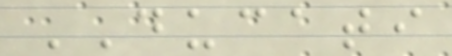DUCATI
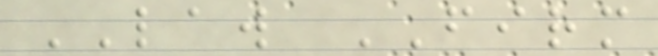LAW FIRM
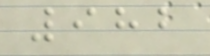982
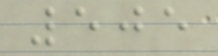505
